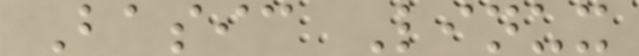Basic Linux
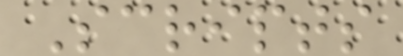Scripts
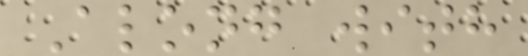Along with
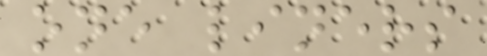one liners
